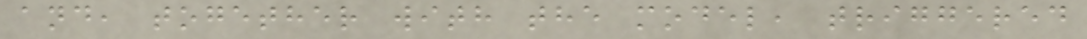and, together with the model, triggered
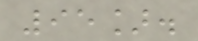95].
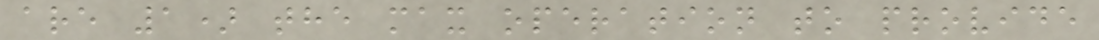are 1) the max operation to provide
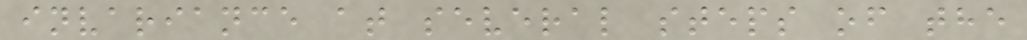invariance at several steps of the
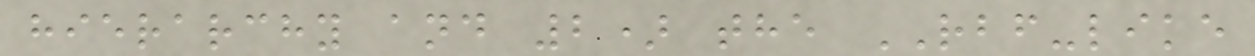hierarchy and 2) the RBF-like
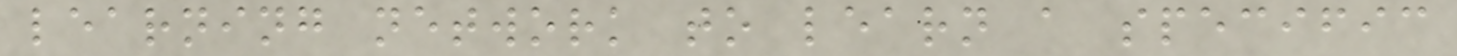learning network to learn a specific
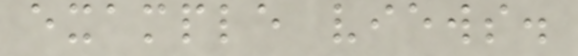example views.
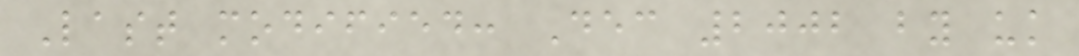Last modified: Dec 2002 by uk
